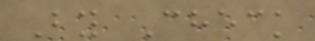By Check
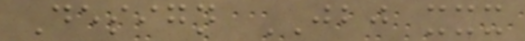Design JBJ xxx
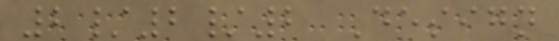2/2/2 Design
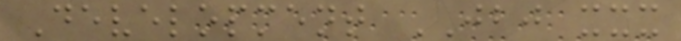Development JBJ xxx
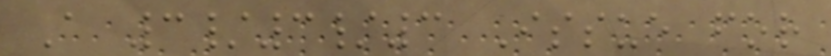A 3/3/3 Issue for
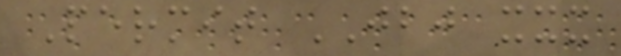Permit JBJ xxx
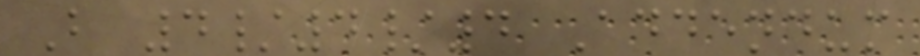B 4/4/4 Addendum
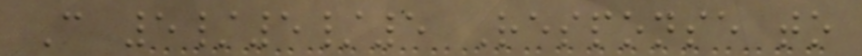C 5/5/5 Response to
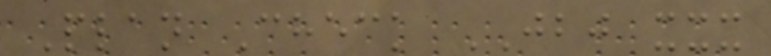Plan Check JBJ xxx
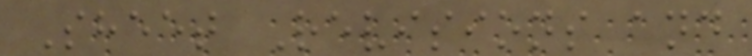Sheet Revisions and
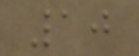10
